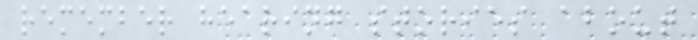remember hearing stories about
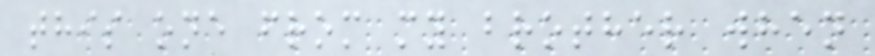this one from my brother when
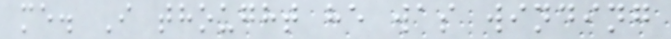me. I thought he was winding
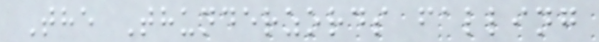The Thunderzords falling
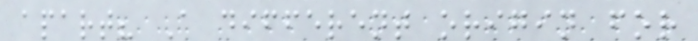apart? A different origin for
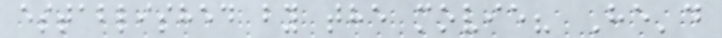established by the movie? He'd
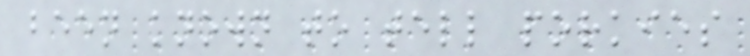been known to tell porkies
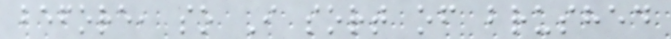before, so I sort of brushed
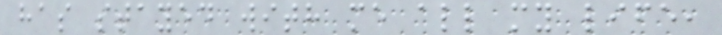has stayed with me all my life,
